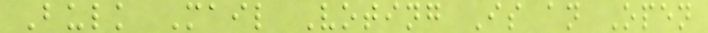Bulk Mail Voting Is an Open
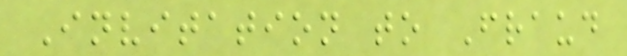Invitation to Fraud
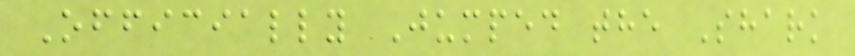Officially Jumped the Shark
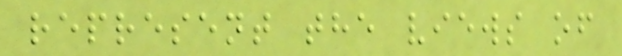represent the views of
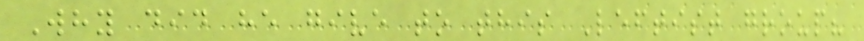Why did he give to this Leftist group?
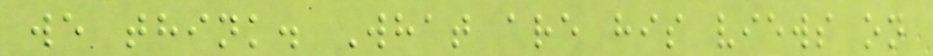we think. What are his views on
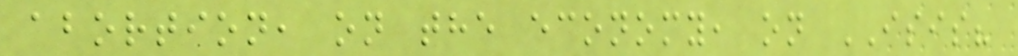abortion, on the economy, on ISIS?
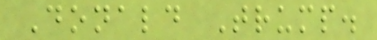Donald Trump.
